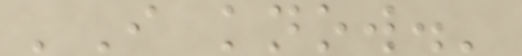'I know.'
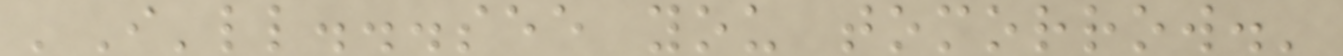'I'll...see you tomorrow.'
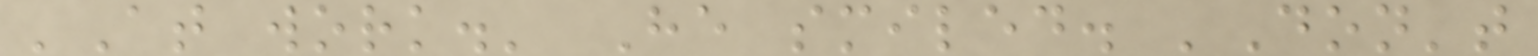'At work.' He smiled. 'Don't
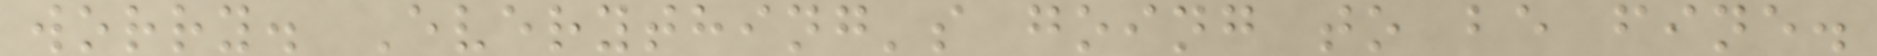worry. Everything's going to be fine.
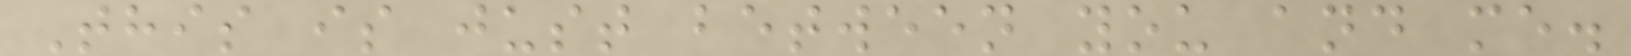This is just between you and me.
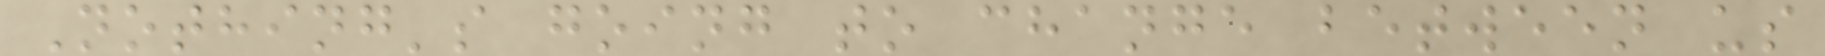Nothing's going to change between us
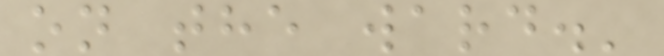on the ward.'
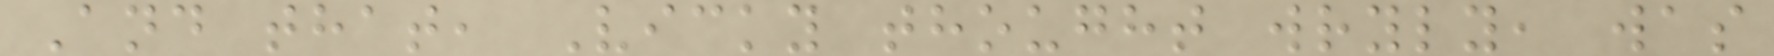And that, Vicky thought wryly, was
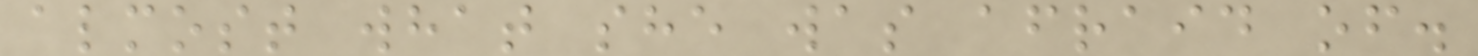almost what she was afraid of.
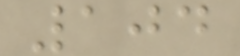104
